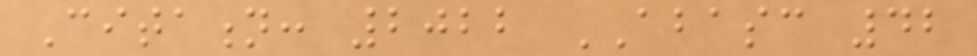Citation: 2022 ABASC 42
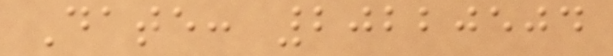Date: 20220504
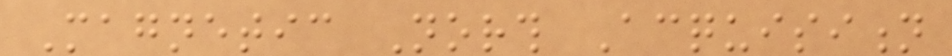Magnetic North Acquisition
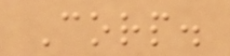Corp.
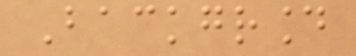Background
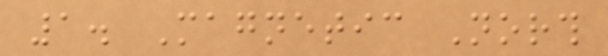1. Magnetic North
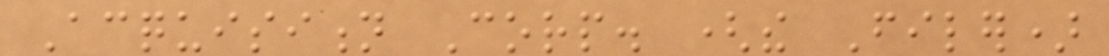Acquisition Corp. (the Filer)
